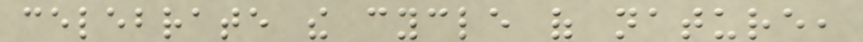celebrate the cycle of nature,
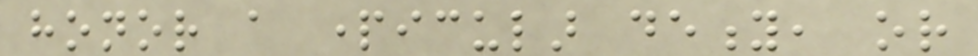honor a particular deity, or
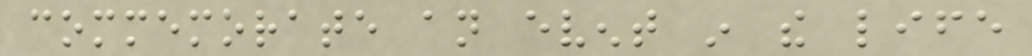commemorate an event in the life
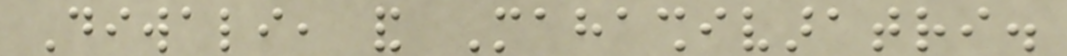Diwali, and Mahashivaratri.
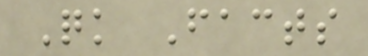Quick Facts
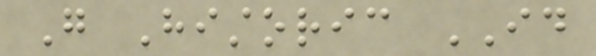Go Historic ID
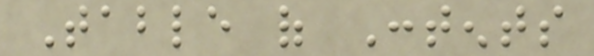Table of Contents
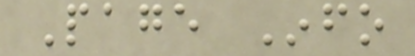Page Info
